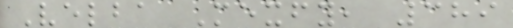Velba Mexfy, 389
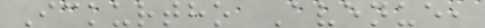Ickurtho Avenue,
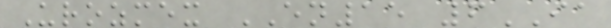Urozmex EN15 6IA
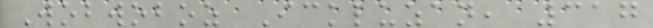Wobwoboz Ickluzan, 317
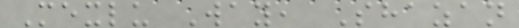Mexlu Way, Shazan
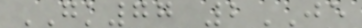GK77 2JE
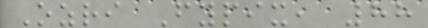Ozri Fypix, 88
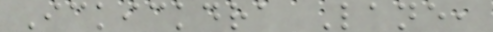Ickickdra Lane,
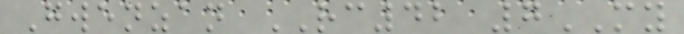Gwenzan RC42 7MY
